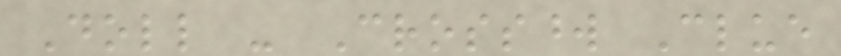Doll - Crossword Clue
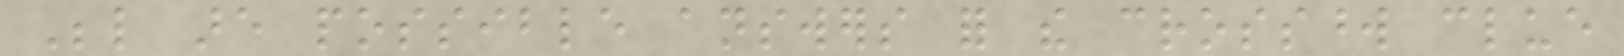Below are possible answers for the crossword clue
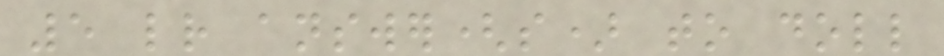5 letter answer(s) to doll
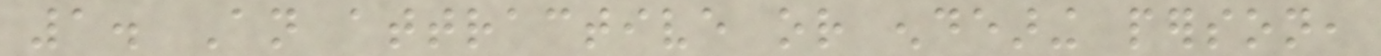1. An attractive or endearing person,
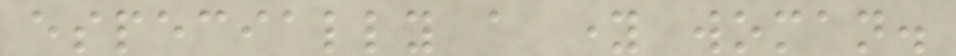especially a young woman.
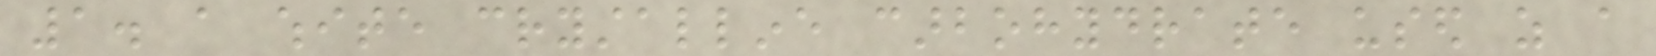1. a white crystalline carbohydrate used as a
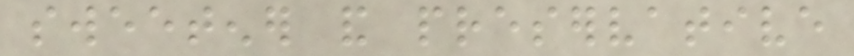sweetener and preservative
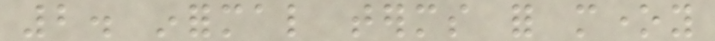2. informal terms for money
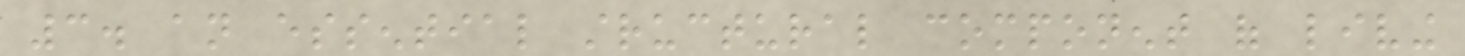3. an essential structural component of living
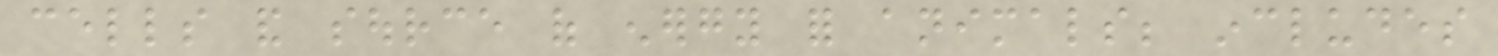cells and source of energy for animals; includes
